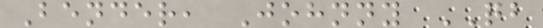Bender, Johnny QB
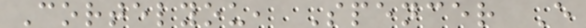Cortelyou, Spencer E
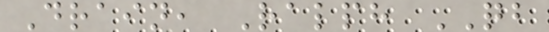Drain, Ralph QB
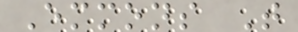Emmons T
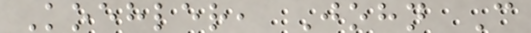Koehler, John C
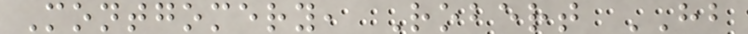Montgomery, Robert HB
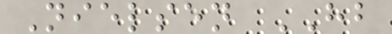Nielsen HB
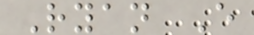Ryan E
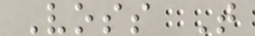Voss T
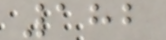182
